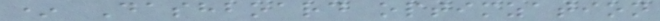* Dashboard optimzation
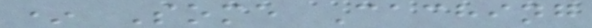* Some Caching
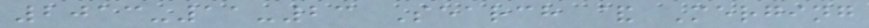2013-11-23 Search & Merging
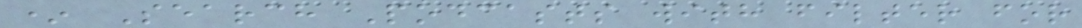* Search Podcasts with filter for
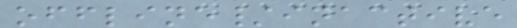offline/inactive
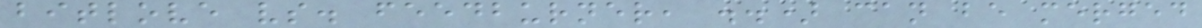bitlove vs. feedburner, ..) can be merged
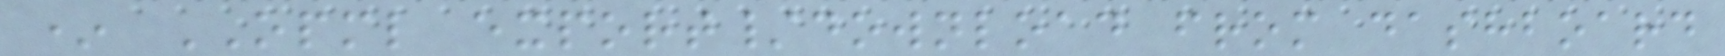* OPML export/download from dashboard
